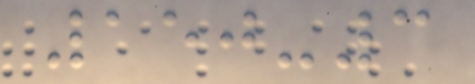150-3
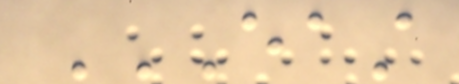EAST
